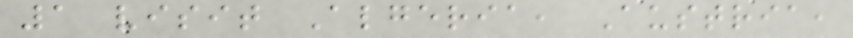1 visit Algeria, Austria,
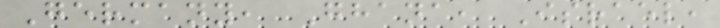Germany, Ghana, Israel,
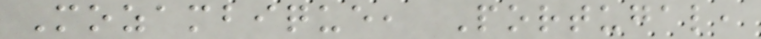Mozambique, Portugal,
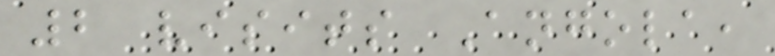2 visits Angola,
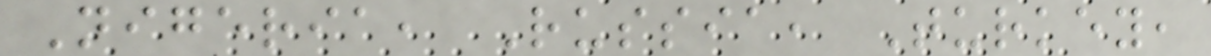Nigeria, Russia, Turkey,
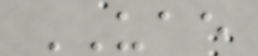UAE
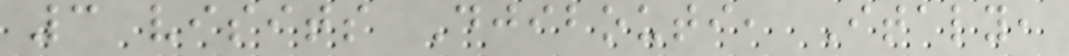3 visits Djibouti, Italy,
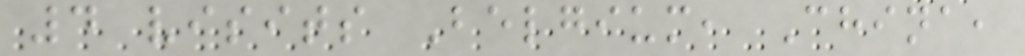4 visits Belgium, China,
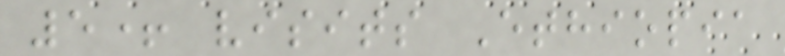5+ visits Ethiopia
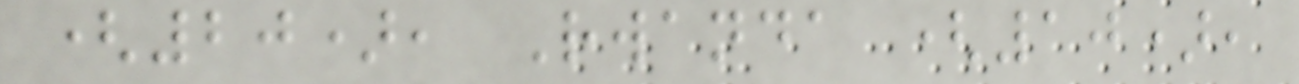(20), Rwanda (10),
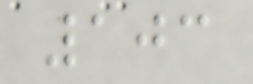103
